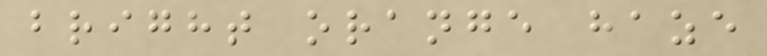bright orange haze
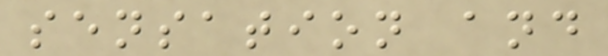sensation and
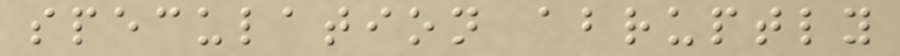speculation abruptly
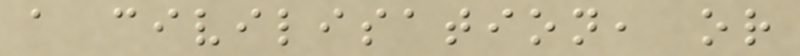a civilisation, or
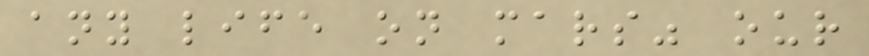any life on mars" our
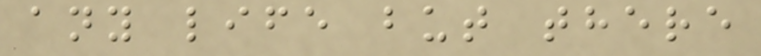any life but there
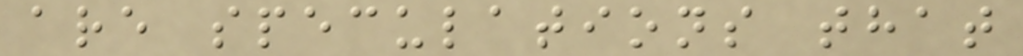are speculations that
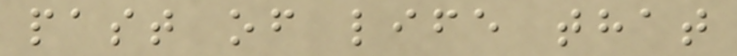past of life that
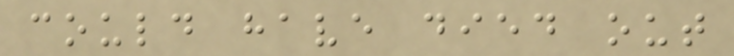could have died out
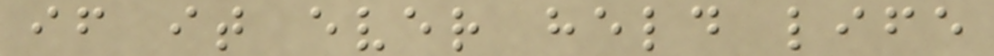if it ever held life
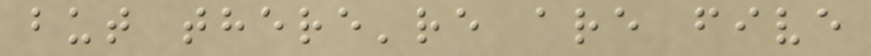but there're are five
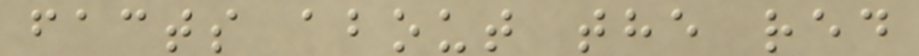facts about the red
